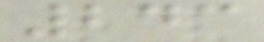243
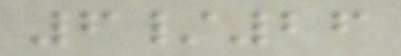6/26
